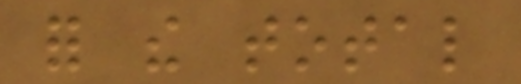for the total
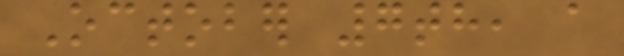October 7th, a
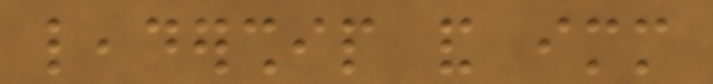leadership and immediate
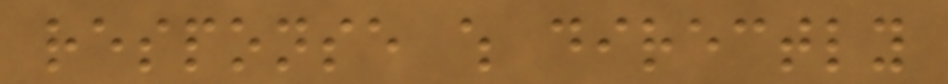response which directly
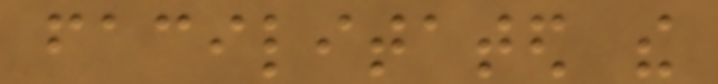facilitated the
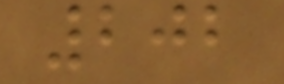202
